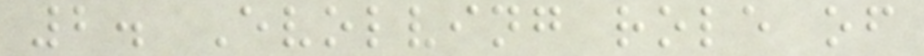2. Evolving role of
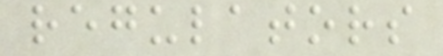regulators
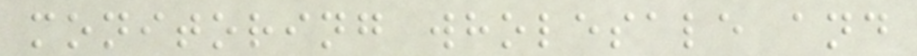monitoring wholesale and
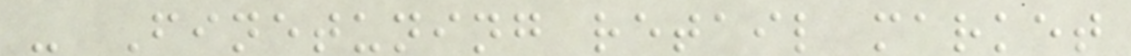- Finetuning retail market
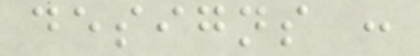designs :
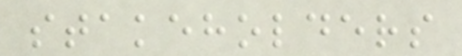stakeholders
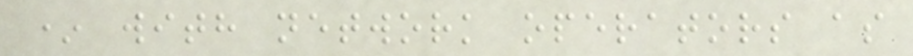* with network operators as
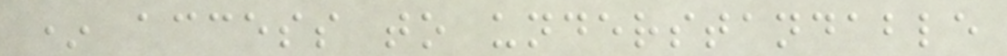* access to understandable
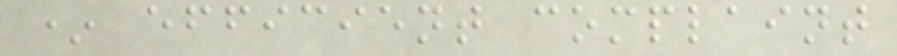* efficient complaint
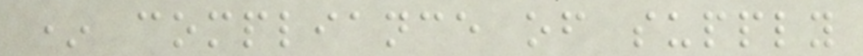* compliance of supply
